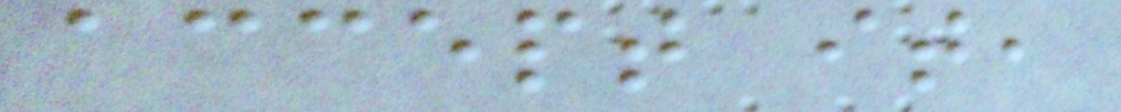accept it,
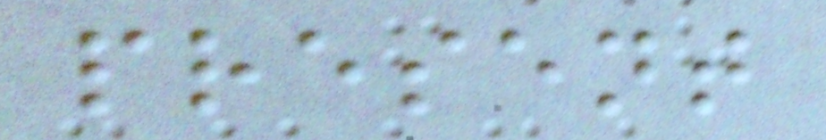present
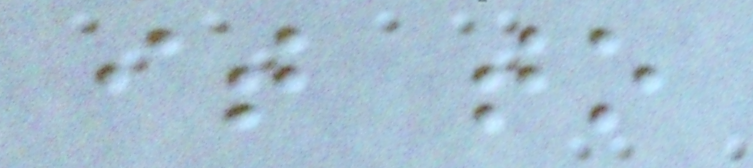it to
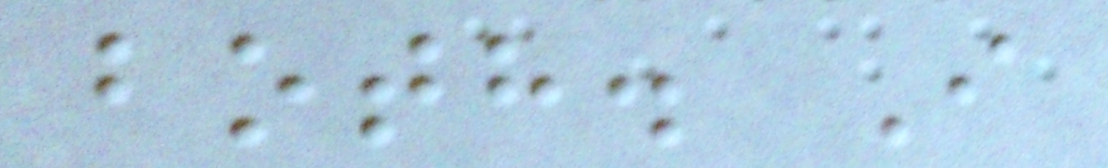both. I
